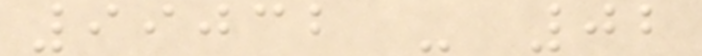99032 - 02
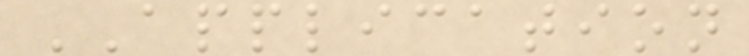APPLICATION
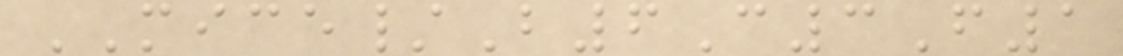MICE/B6C3F1
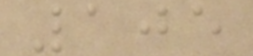105
